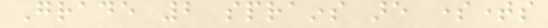Grade 2 sprains are sometimes
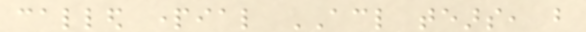called partial ACL tears, but
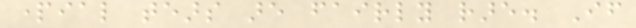partial tears are fairly rare. If
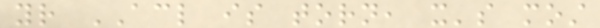your ACL is torn, it's most
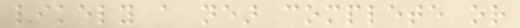likely a near complete or
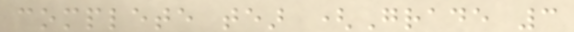complete tear (Grade 3
